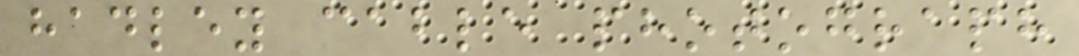hadley cable photograph
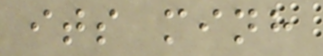its minh
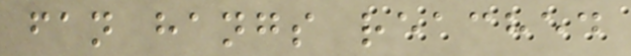fan hangs reached
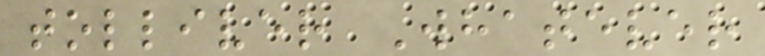tolliver Whatever
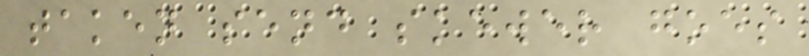taken send skewer goes
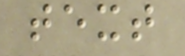text
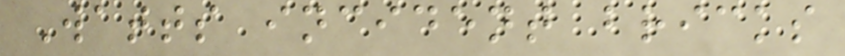Watts incident bricks
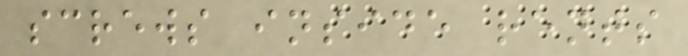screws inside rents
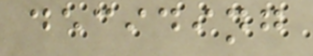deciding
